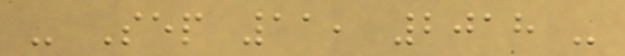- Sep 11, 2018 -
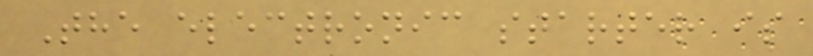The electronic starter is
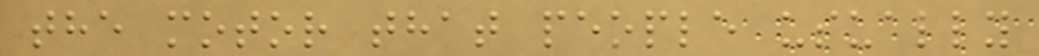the motor that people usually
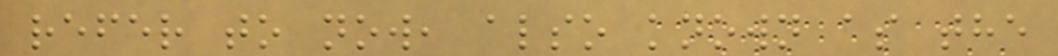refer to now, also known as the
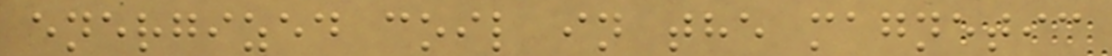energized coil in the magnetic
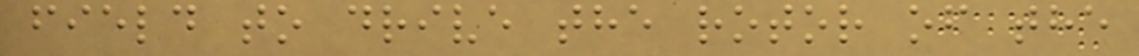field to drive the rotor of the
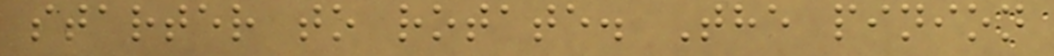starter to rotate. The pinion
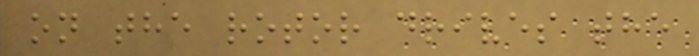on the rotor drives the
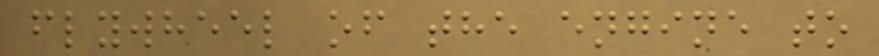flywheel of the engine to
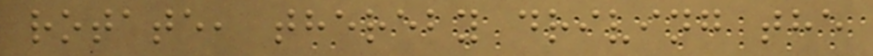rotate, thereby driving the
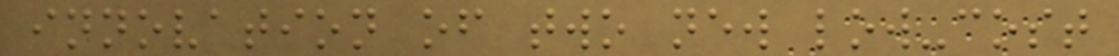innovation of two new low-cost
